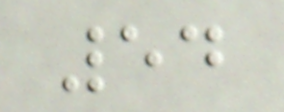54
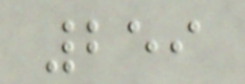259
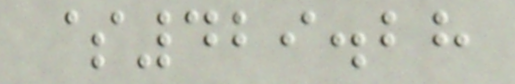$429.28
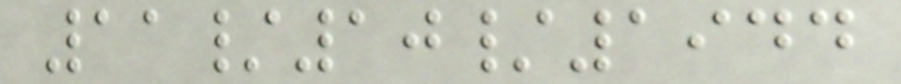11/10/1944
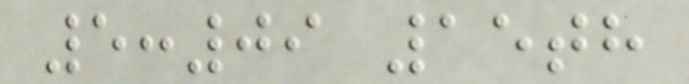5:09 15th
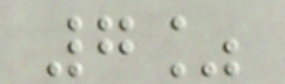7%
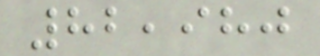82,980
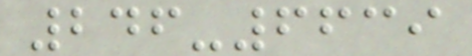246-6639
